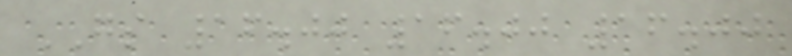GS 16.00 16.00 16.00
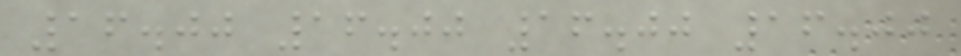16.00 16.00 16.00 16.00
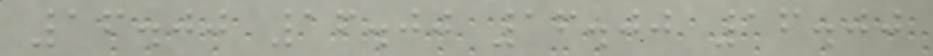16.00 16.00 16.00 16.00
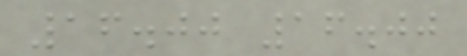16.00 16.00
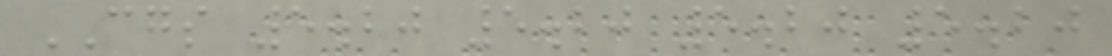CGS 5.20 5.20 5.20 5.20
